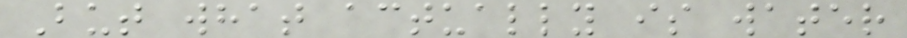But what actually is water
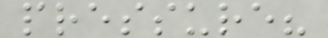pressure?
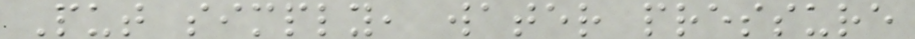Put simply, water pressure
